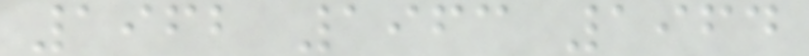1962 1963 1964
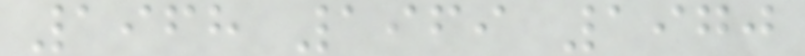1968 1969 1970
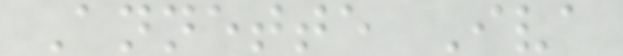Annette Iva
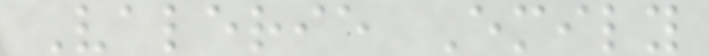Valerie Emily
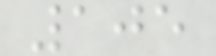105
